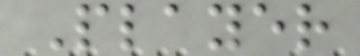Player
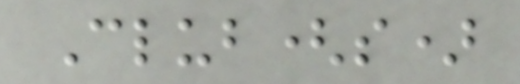Club(s)
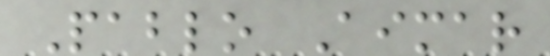Pablo Aimar
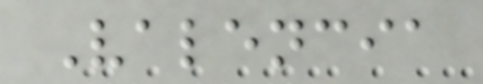Valencia
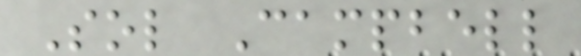Sol Campbell
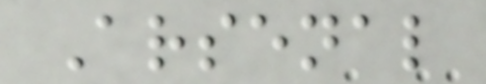Arsenal
